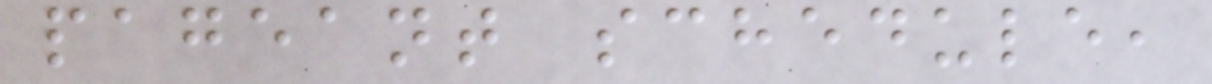pageant schedule,
